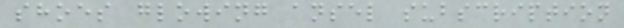shoes glowing ansel subscription
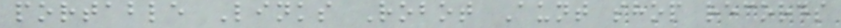portable Links Robot Aunt shop records
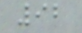92
